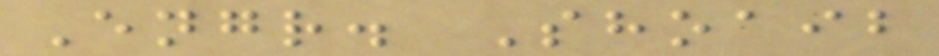Engr. Shoaib
